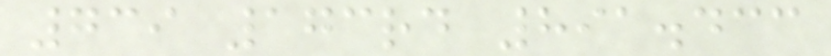739 173rd 891.433
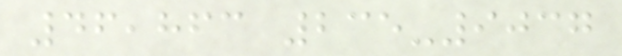46,863 235-9037
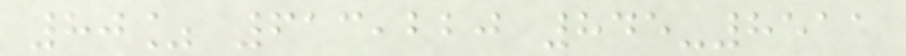80% 613,220 845-8511
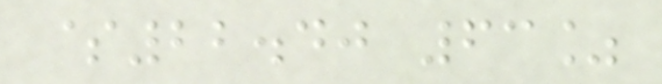$22.40 63%
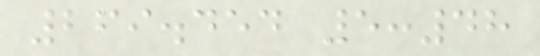269.454 5:48
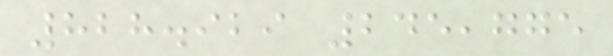828.929 245,775
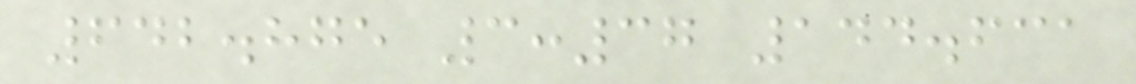642.875 3:37 144.631
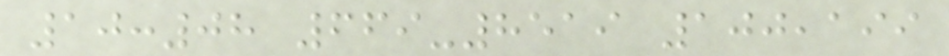10:08 669-8519 100,199
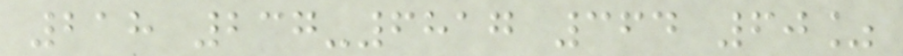218 237-6817 364 60%
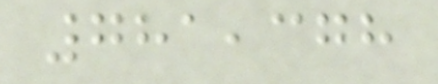781,378
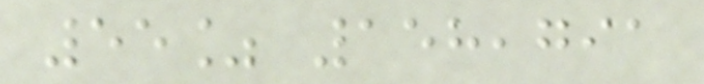55% 158,791
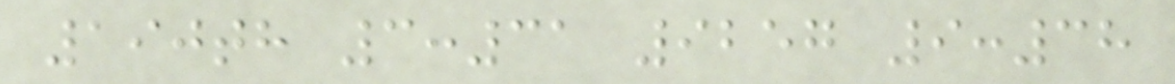190th 3:31 9257 9:38
